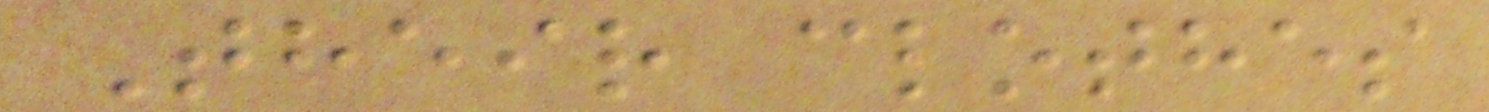Their clothes
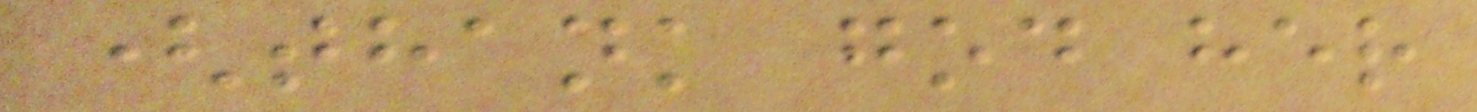(thank god her
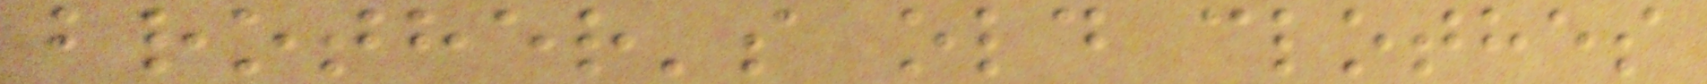brother's old clothes
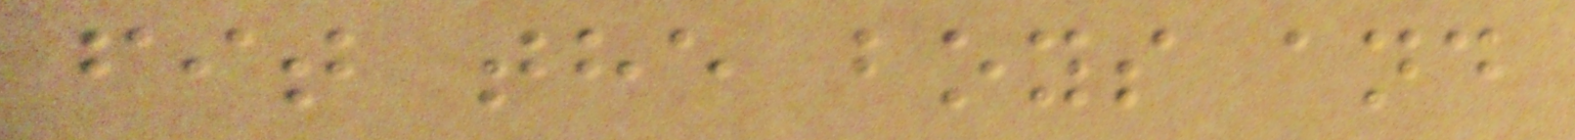fit the boys and
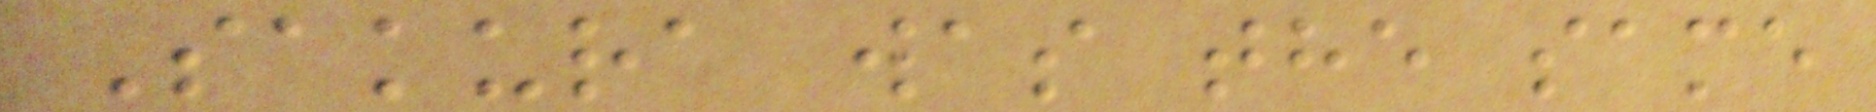Sakura was the same
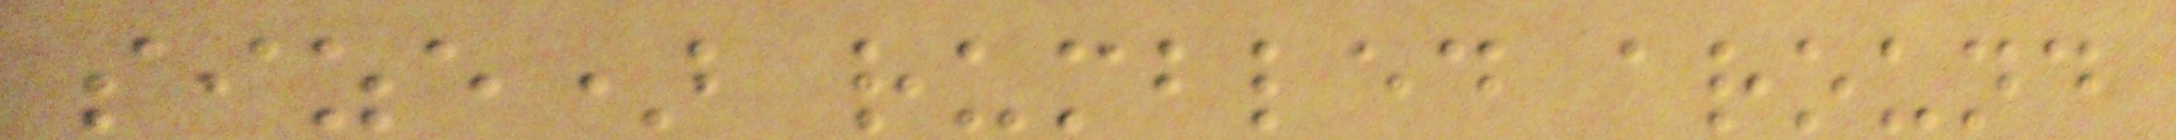size) rumbled around
